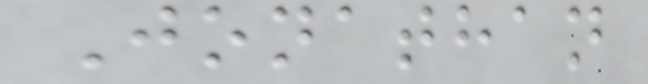Jonathan
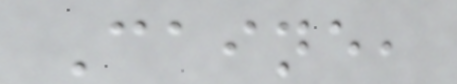Caine,
